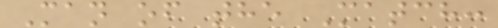Man of the Match:
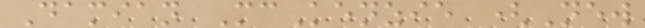Damian McKenzie (New
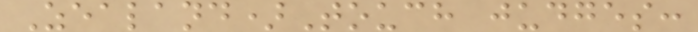Zealand)Touch judges:
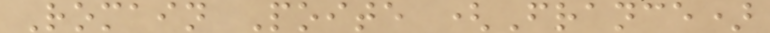Romain Poite (France)
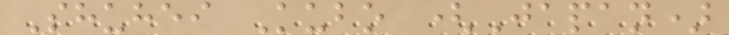Shuhei Kubo (Japan)
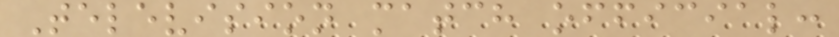Television match official:
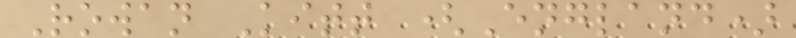Rowan Kitt (England)
